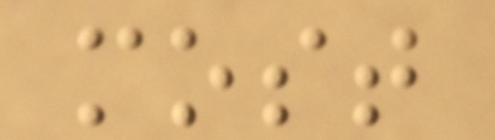most
